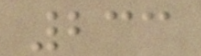233
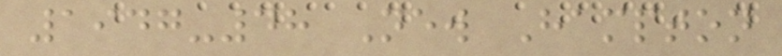1947-48 New Hampton
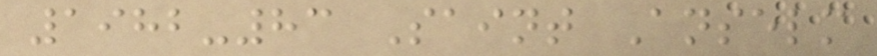1982-83 Saint Anselm
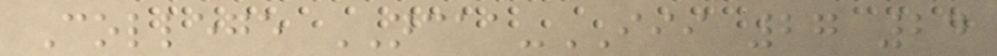College NCAA-III 27 24
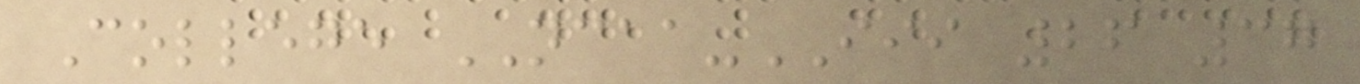College NCAA-III 26 37
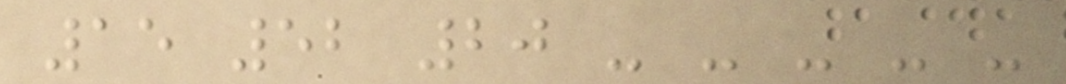15 52 20 - - - - -
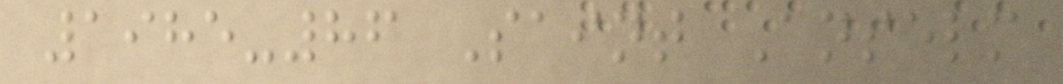1985-86 Saint Anselm
